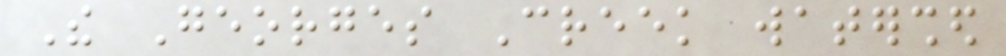The Georges Creek watershed
